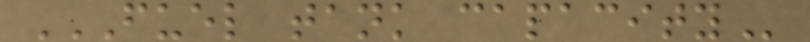FUEL TANK CAPACITY
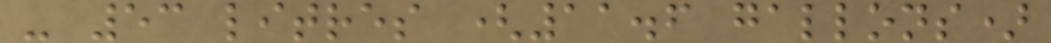- 53 litres (11.6 gallons)
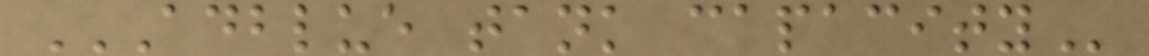ADBLUE TANK CAPACITY
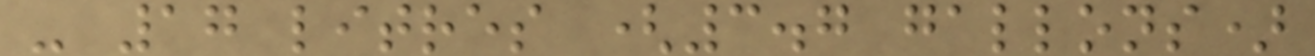- 17 litres (3.7 gallons)
